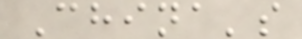China's
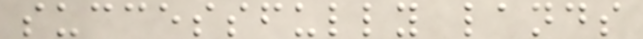successfully lands
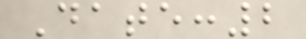Date:2
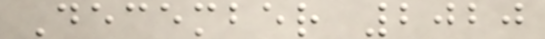December 2020
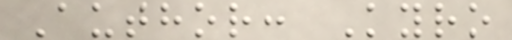Author: Kyro
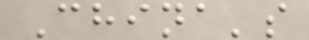China's
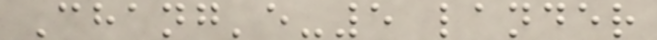Chang'e-5 lander
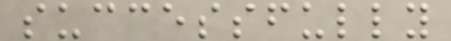successfully
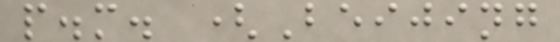p.m. (Beijing
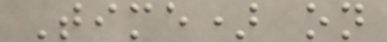Time) on
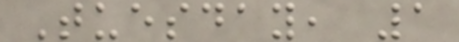Tuesday, 1
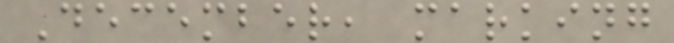December, marking
